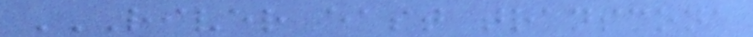RIVER EAST TRANSCONA
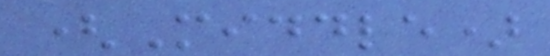(Middle)
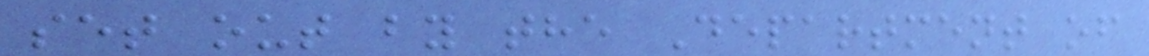set out by the Department of
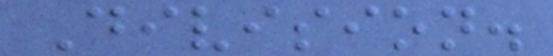Division.
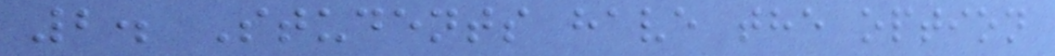2. Students have the option
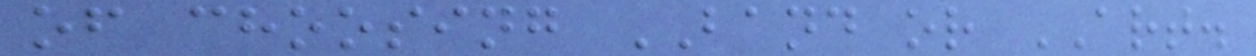of choosing BAND or ART.
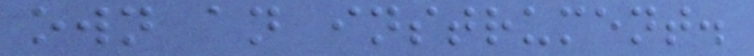own an instrument.
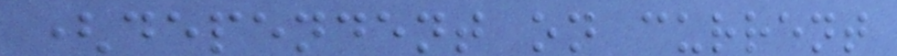(dependent on current
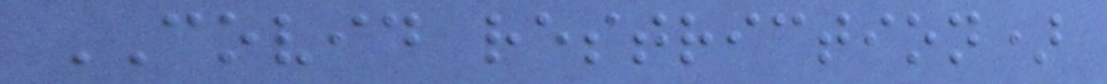COVID restriction)
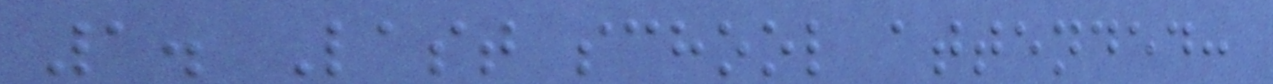1. Last school attended:
